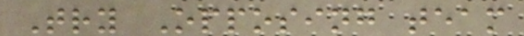Try Opposing team
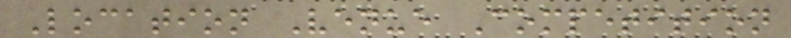Location Venue Competition
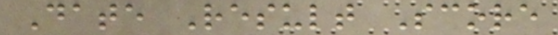Date Result Score
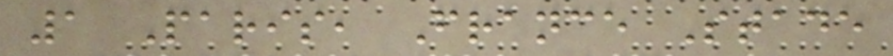1 Paris, France Stade
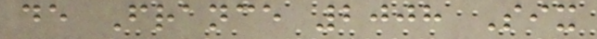de France 2008 Six
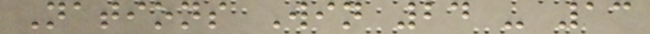Nations Win 24 - 13
